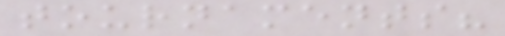tournaments?
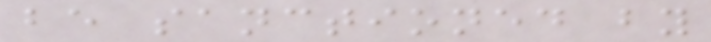be sanctioned by
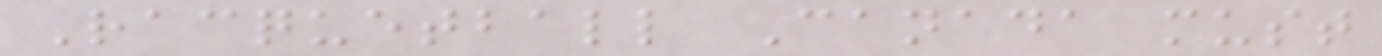Racquetball Canada must
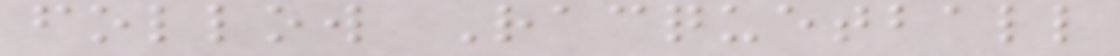follow Racquetball
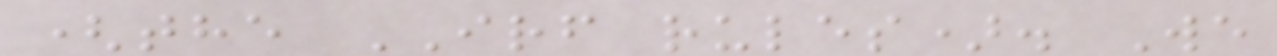(the IRF rules). We
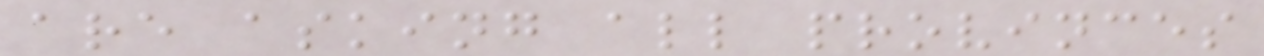are asking all provinces
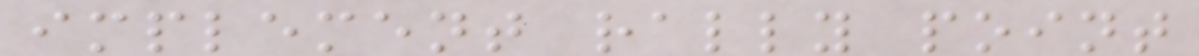implement rally point
